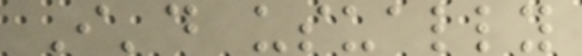I'd usually
